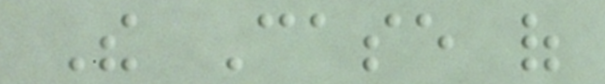The Case of
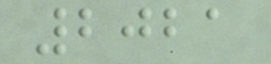2021
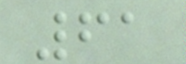61
